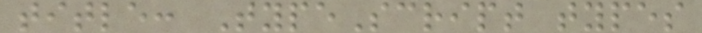title: TypeScript types
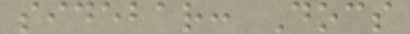sidebar: Docs
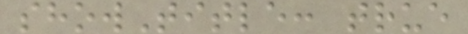showTitle: true
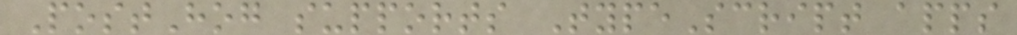PostHog supports TypeScript apps
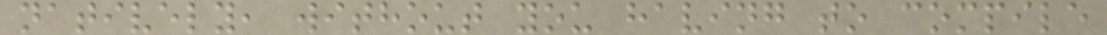natively, without you having to compile
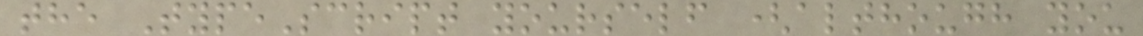the TypeScript yourself (although you
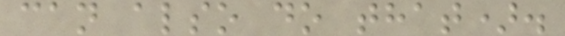can also do that).
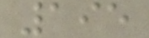195
